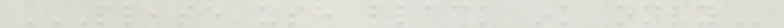PLEASE USE BLACK INK ONLY
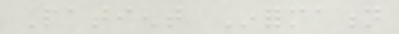Patient Information
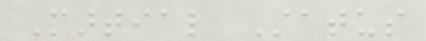Martial Status
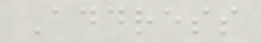Address
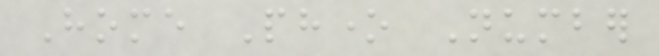Home Phone Number
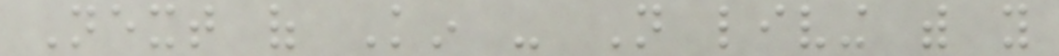Next of Kin - Not living with you
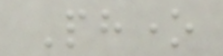Phone
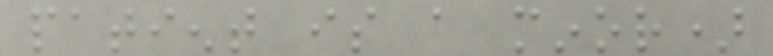patient is a minor)
